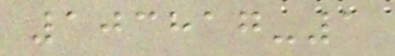103817-1
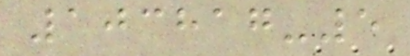103817-5
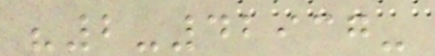"2-42937-
